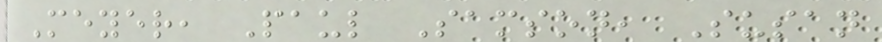Meyer, Paul Samson, Susan
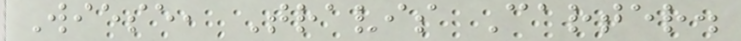Wiese, Travis Carter.
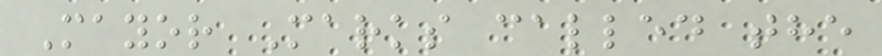Mayor Marks called the
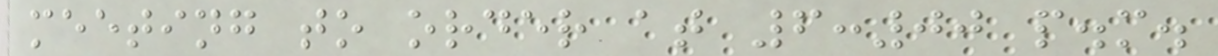meeting to order at 6:00 p.m.
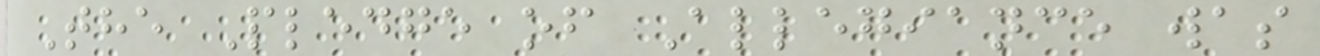The Pledge of Allegiance was
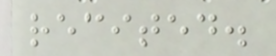recited.
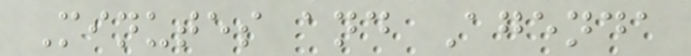Minutes and Agenda
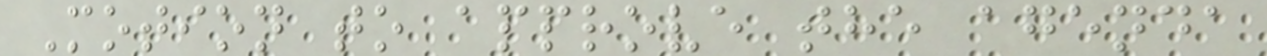Motion to approve the agenda
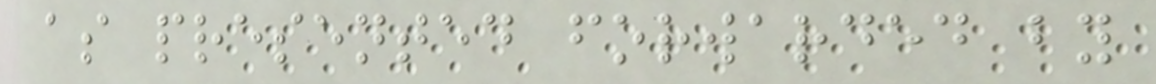as presented forwarded by
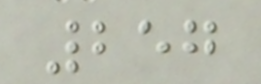257
